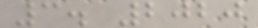3. 2020
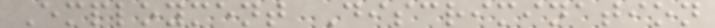Employment Discrimination
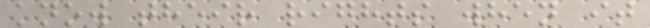know their rights when it
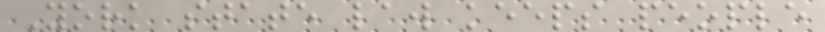York state law keeps people
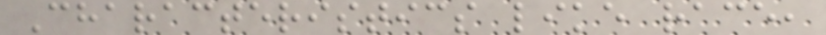Characteristics like race,
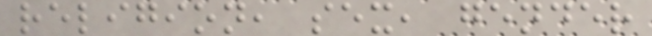religion, sex, gender
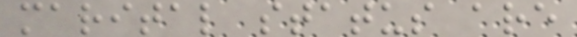marital status are
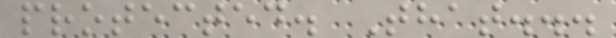protected. That...
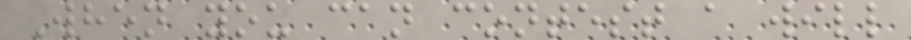When you can contest a will
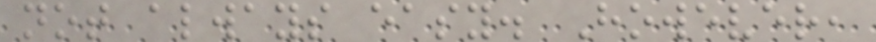not always easy. However,
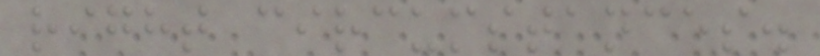right circumstances.
